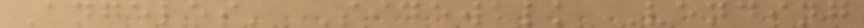Angeles' Sidewalk Vending
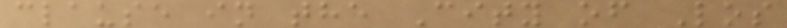clause in the City of Los
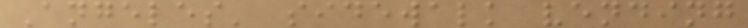Angeles' sidewalk vending
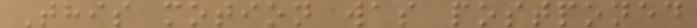This motion was postponed
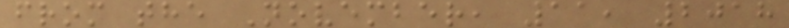from the November, 11, 2018
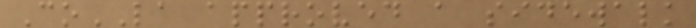CoLA approved a sidewalk
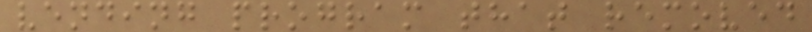vending program that removed
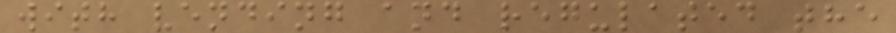with vending and regulated the
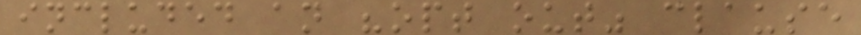included an "opt out" clause
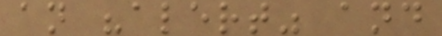an "alert" and
